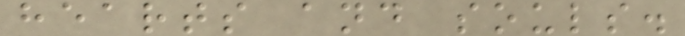hearts and souls.
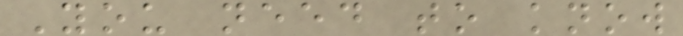You need to know
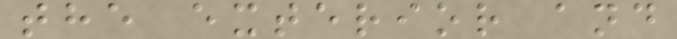the exterior and
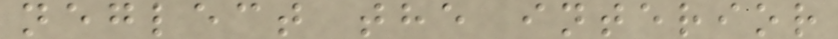neglect the interior
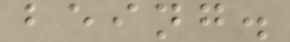being.
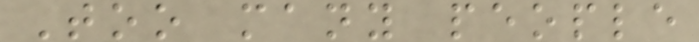Too many people
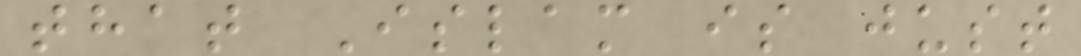that Islam is just
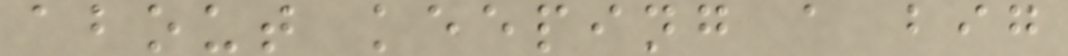about keeping a big
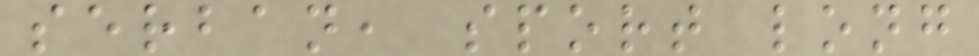serban, sport long
